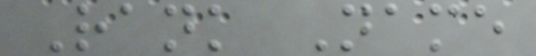Rank Name
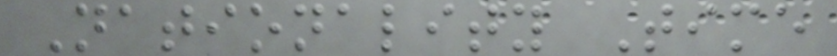Nationality Time
